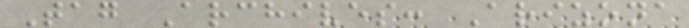Tag Archives: Arizona
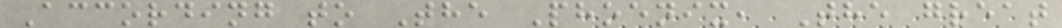According to The Phoenix, The great
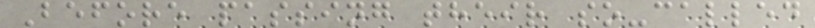Before passing their so-called
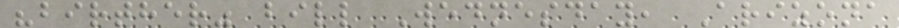"birther" bill Wednesday, Arizona
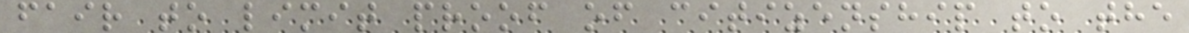fair to limit proof of citizenship to the
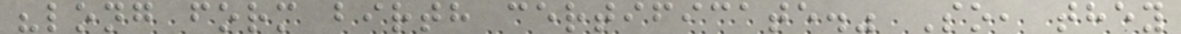"long form birth certificate." So, they
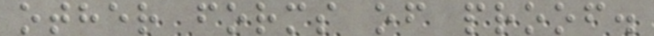other forms of proof.
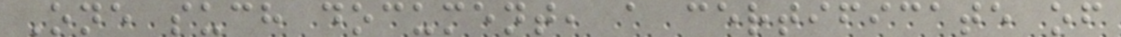One such document, a certificate of
